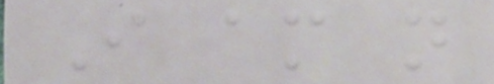I am not
